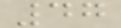47
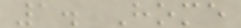1. Home
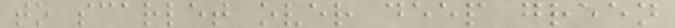to scarlet over deep green
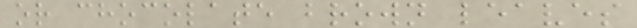or chocolate brown leaves
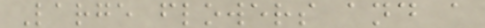Large flowers and a
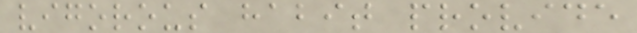vigorous habit provide
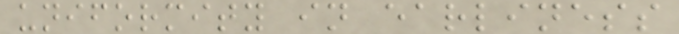uniformity in earliness
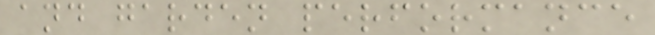and garden performance
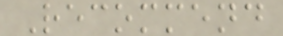Recommend
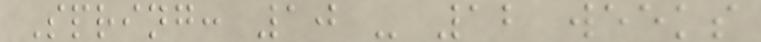Spring: 10 - 12 weeks
